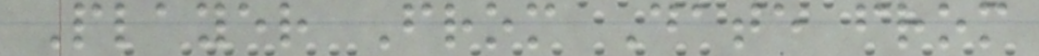Player From Date from
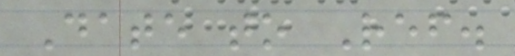Date to Ref.
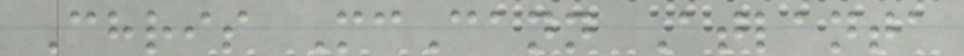Chris McCann Atlanta
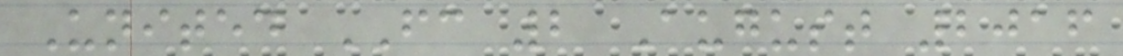United FC 2 August 2016
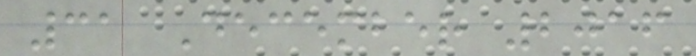31 December 2016
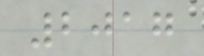2017
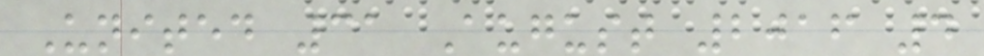United 31 August 2016 4
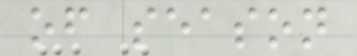of season
